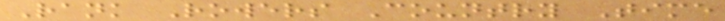Rank Rowers Country Time
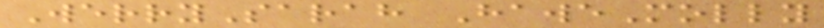WerrySarah HaweMolly
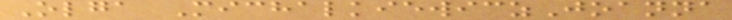Olga MichalkiewiczJoanna
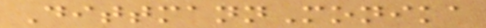DittmannMonika
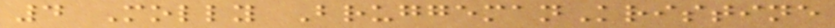4 Molly BruggemanKristine
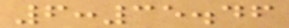6:35.46
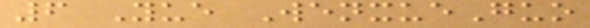6 Yue WenxueGuo
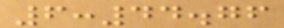6:44.76
